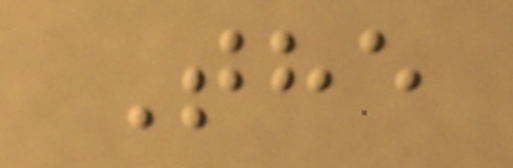The
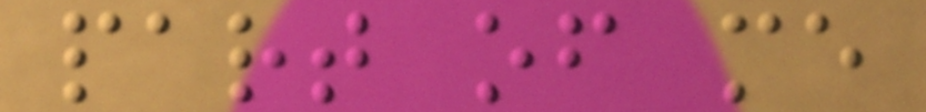part of me
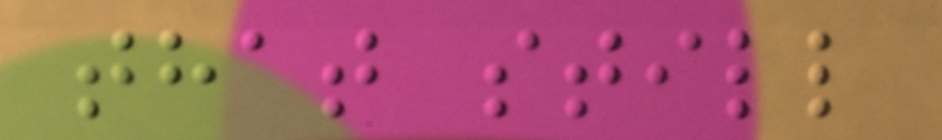that still
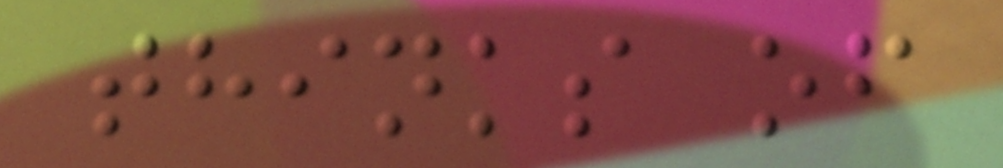thinks of
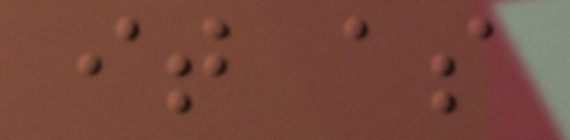it as
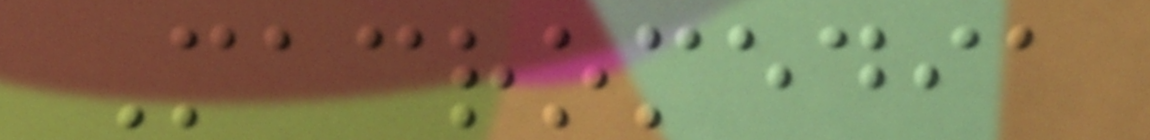Macromedia
